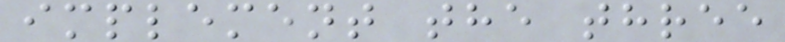implement the three
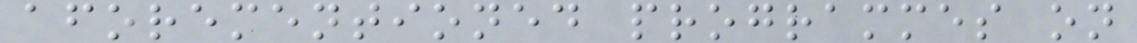aforementioned programmes on
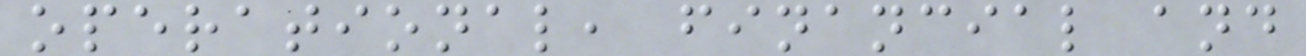operational, financial and
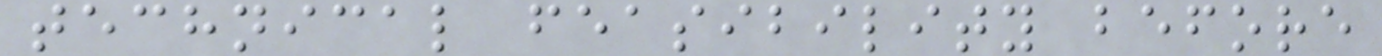technical feasibility before
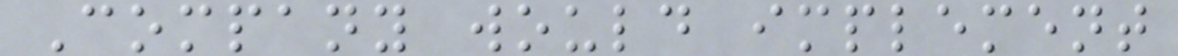Company would implement
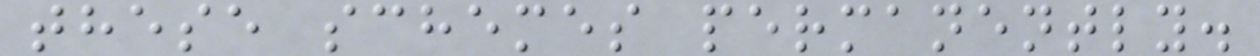these schemes permanently.
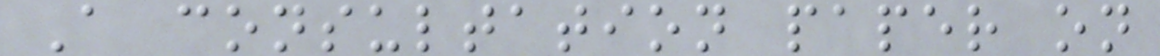A consultation paper on
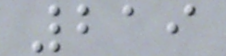219
